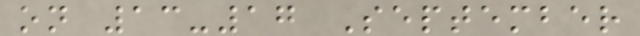on 13-17 September
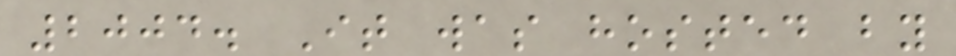2004. It was hosted by
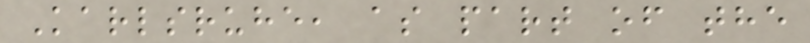Karlsruhe, as part of the
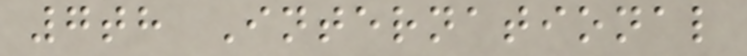7th International
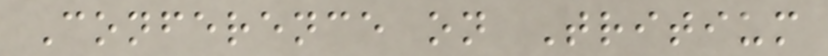Conference on Tritium
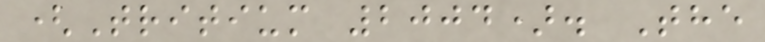(Tritium 2004). The
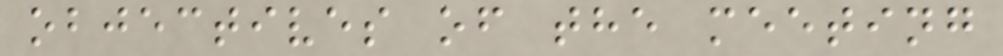objectives of the meeting
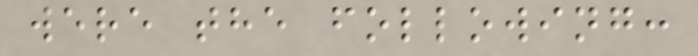were the following:
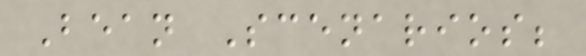Bean Scenarios;
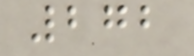272
